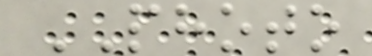PHOTO
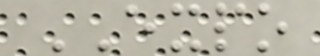EXPO
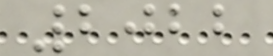2022
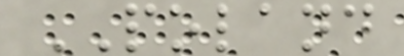POLAND
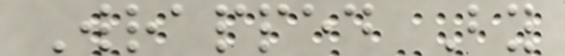Wrapped By
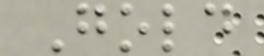Gold
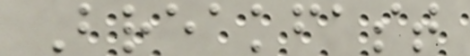Breakfast
